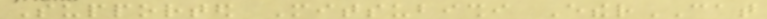Supported Mitsubishi EtherCAT
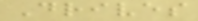Drives
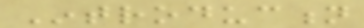Introduction
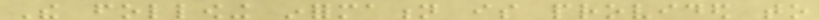The following information is provided to
